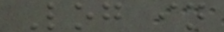Log in
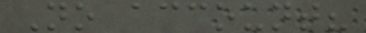No account?
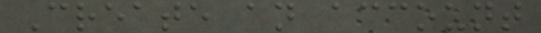Create an account
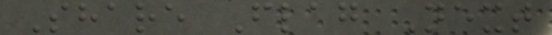Share Flag Next
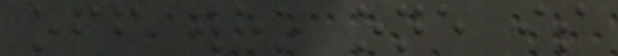off who one is
